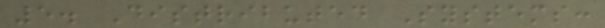5. Distributed Systems:
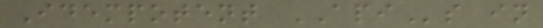Idempotent APIs in
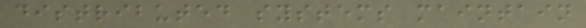distributed systems maintain
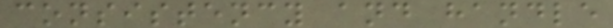consistency and handle
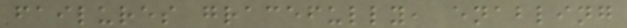failures gracefully, enabling
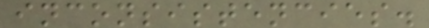inconsistencies.
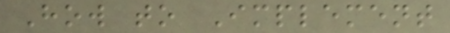How to Implement
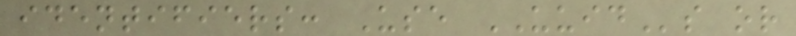identifiers: Use UUIDs or
